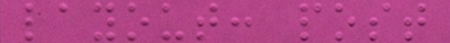layout: post
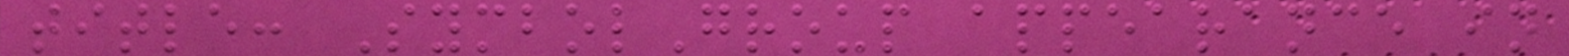title: SymbolGroup appearance in
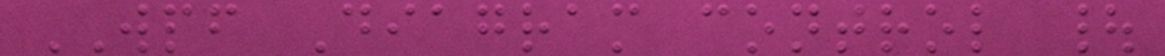WPF Diagram control |
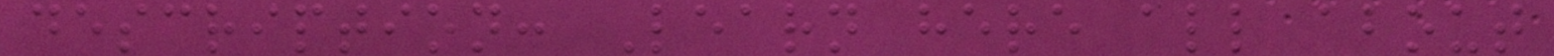description: Learn here all about
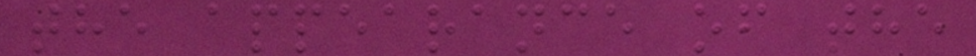the appearance of the
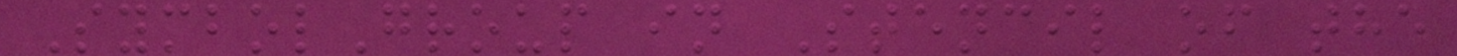SymbolGroup in Stencil of the
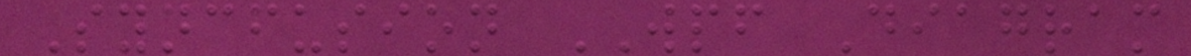Syncfusion WPF Diagram
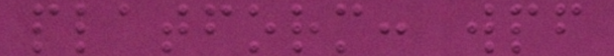platform: wpf
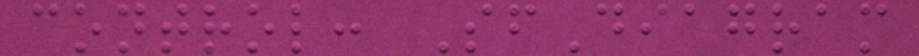control: SfDiagram
